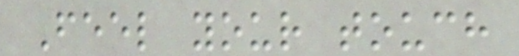Feel your touch
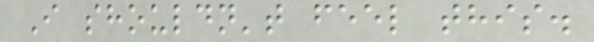I shouldn't feel this.
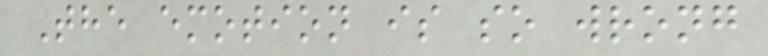The emotion is so wrong
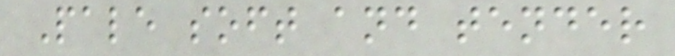Pale soft and tender
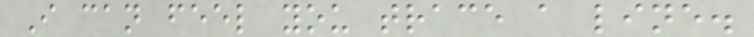I can feel you trace a line.
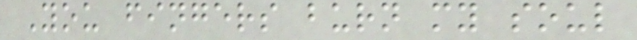You fingers burn my soul
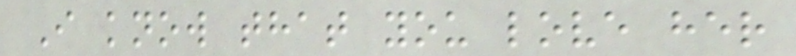I know that you love her
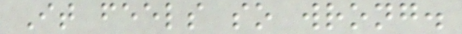It feels so wrong.
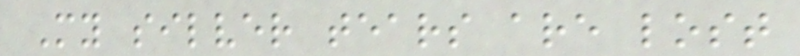My silver tears are lost
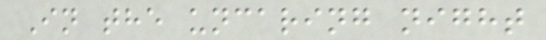In the uncaring night
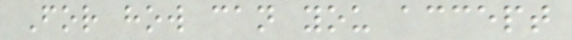For how can you accept
